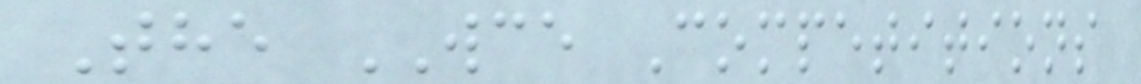The WCE Competitions
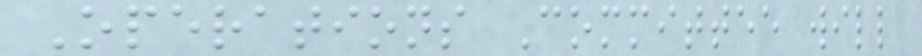Operations Committee will
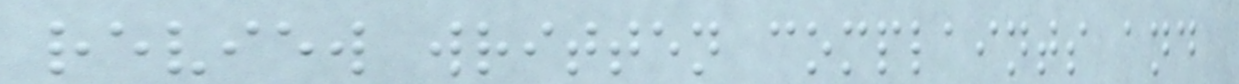review written complaints and
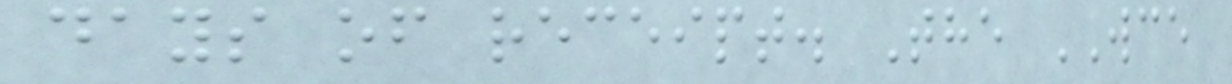days of receipt. The WCE
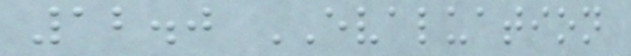12.0 EVALUATION
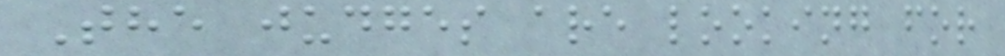The judges are looking for
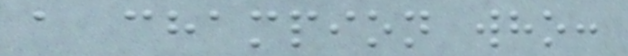a champion who:
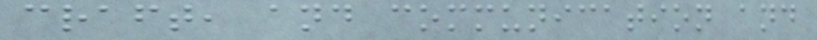craft, and communication and
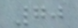70
